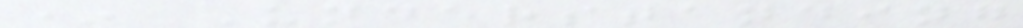* Understanding
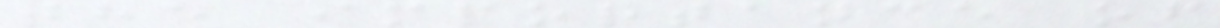the importance of
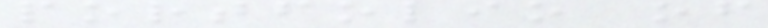portfolio of
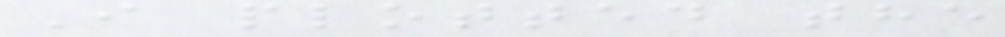I plotted the
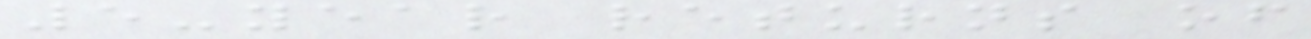5-year returns of
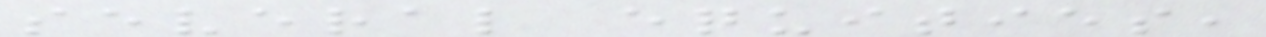several equities,
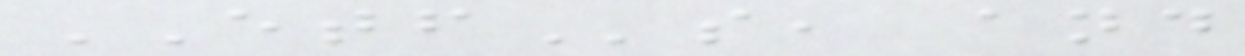ETFs, and
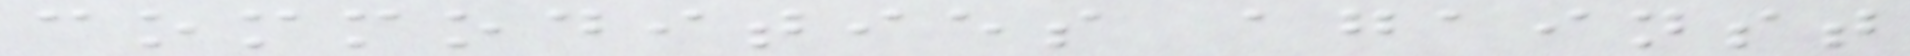commodities against
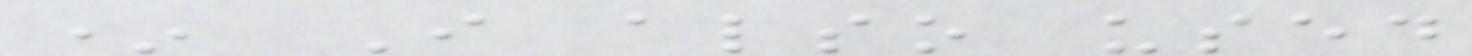* I also used
